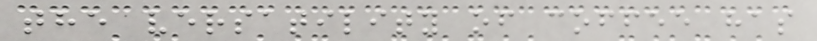the versatility of coffee has
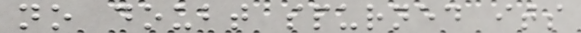no doubt spurned its
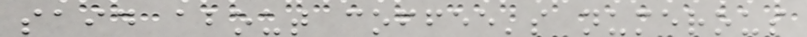said about coffee's numerous
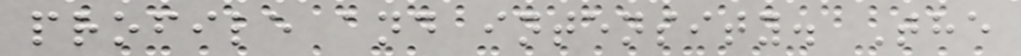profile and intensity. The
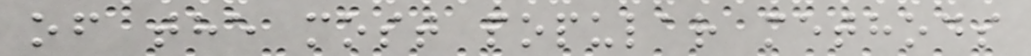of the most popular methods
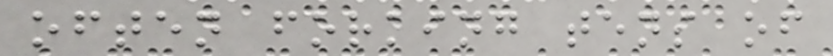often forking tens of
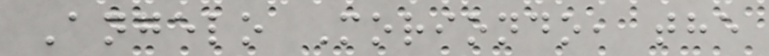Angelo Moriondo, the
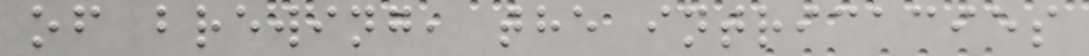of brewing, the intricacies
